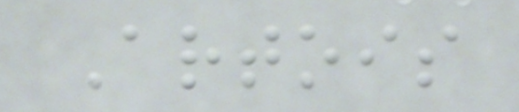Artois
